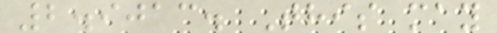2.9013. This may
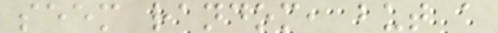seem random, but a
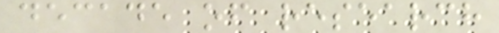decade of research
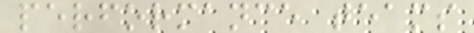performance teams
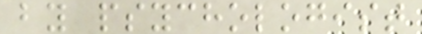by psychologist
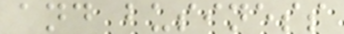and business
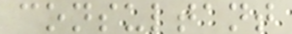consultant
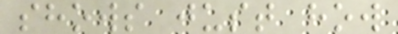shows just how
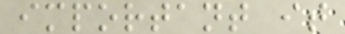important it
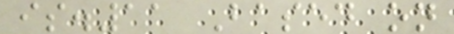is.11 Based on
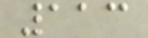113
